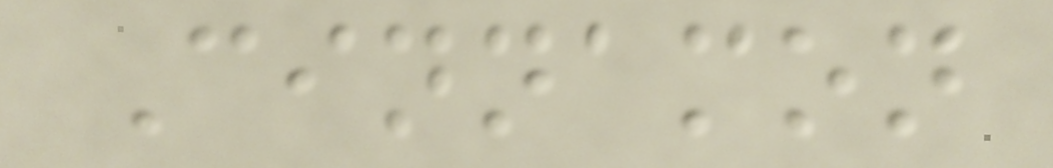Cinnamon
